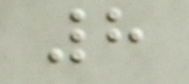8
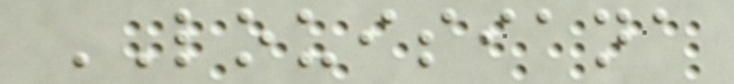LOUISIANA
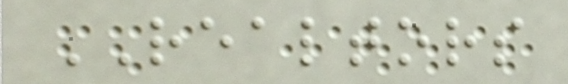REALTORS
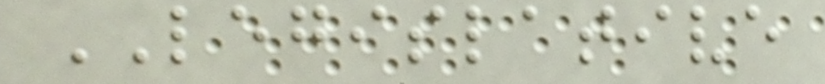LEGISLATIVE
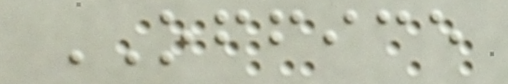OFFICE
